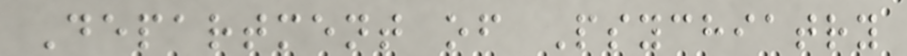Department of Psychiatry
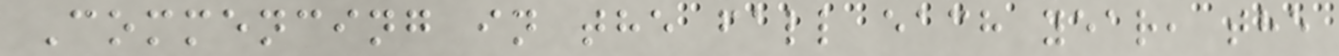Commencing in the fall each year, the
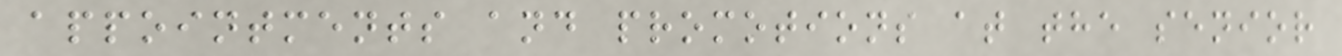appointments and promotions at the senior
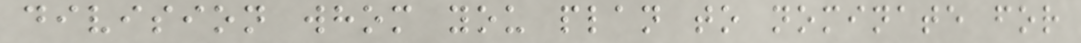division whom you plan to nominate for
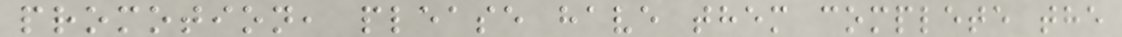promotion, please have them complete the
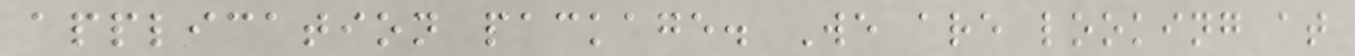application package. We are looking at
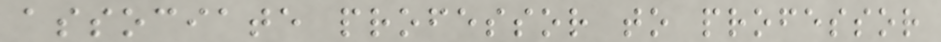associate professor to professor
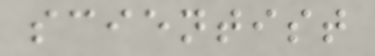scientist
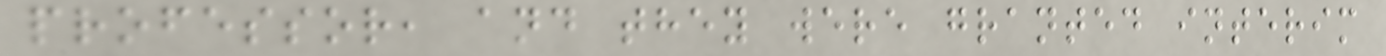professor, and they were granted interim
